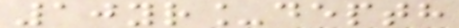10yr_depth
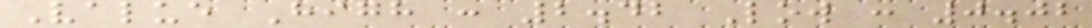Value High : 2.42 Low : 0.02
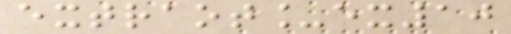extraot_ex10
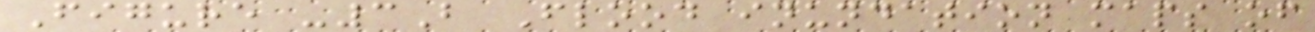Figure -3B Flood inundation maps of
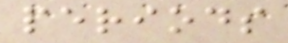periods
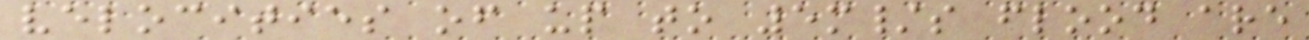velocities of up to 5m/s flood are
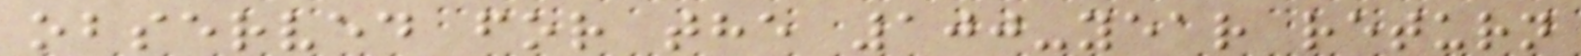observed for the 100-year return
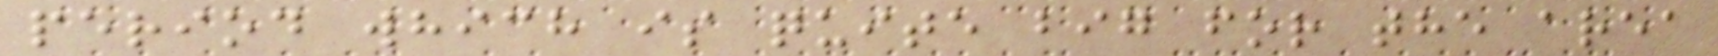period which is quite big for the area
